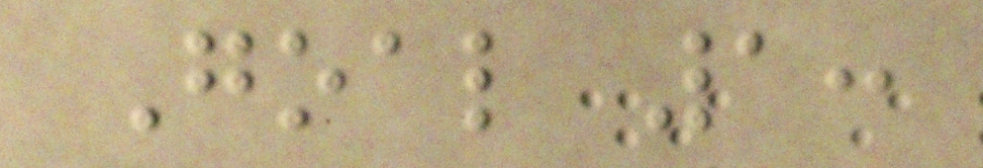Goal 1:
